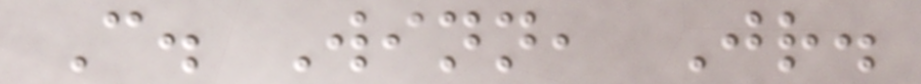C. Winn, Jr.
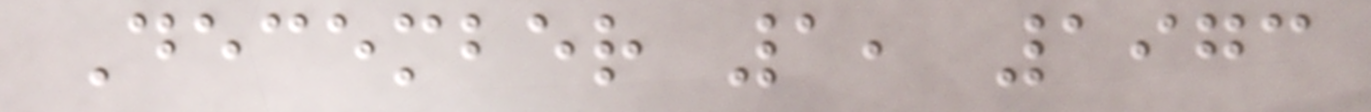December 1, 1973
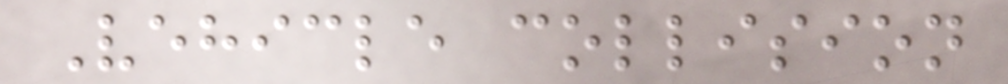Vehicle collision
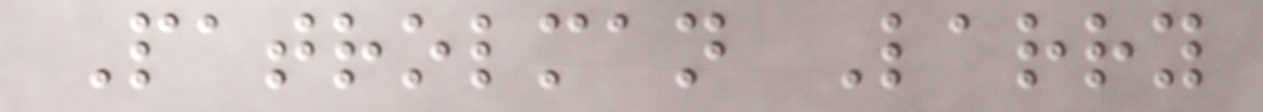Patrolman Larry
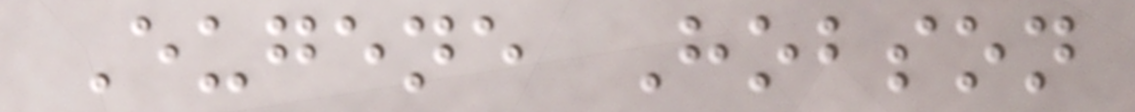Eugene Hobson
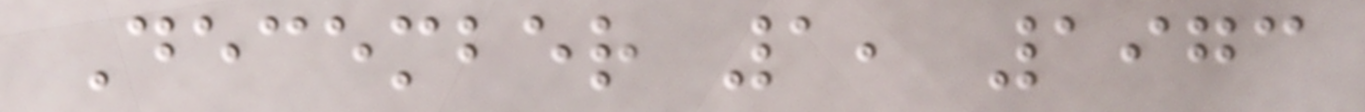December 1, 1973
